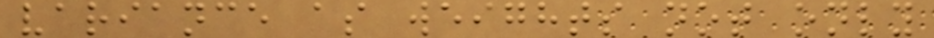variance as weights not only
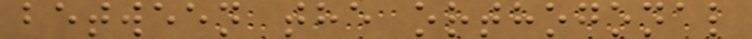between the orthogonal
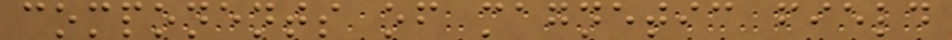components of magnetic field
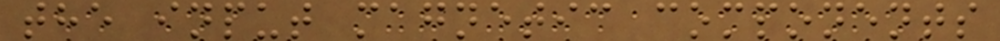the input magnetic components
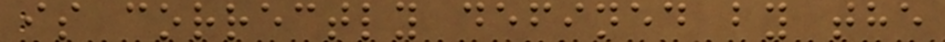is correctly defined by the
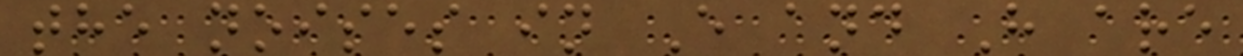the noises in E and H are
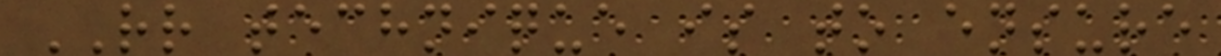RR technique is to ensure
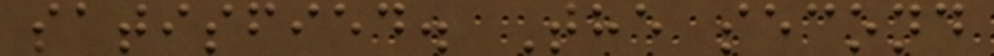satisfied. The second
